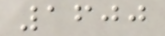1600
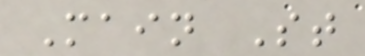Main St
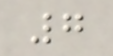7
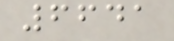6641
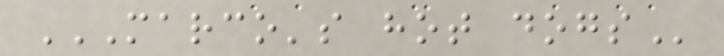MARCO'S HOT DOGS
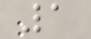1
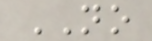NO
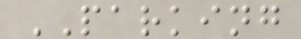PARKING
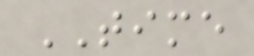TIME
